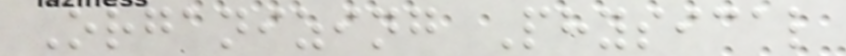Organizing Physical
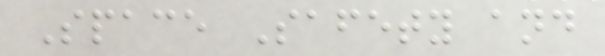Space Safety and
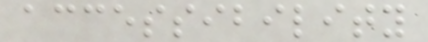accessibility
